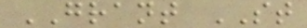GRANT ST
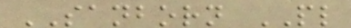SANBORN PL
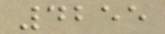4255
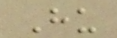Hu
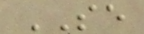SE
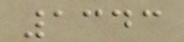1343
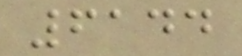6144
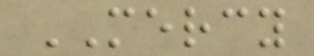MERCY
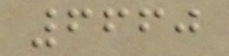6660
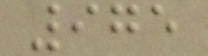975
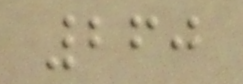260
